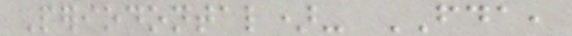Periodontal)- FDA,
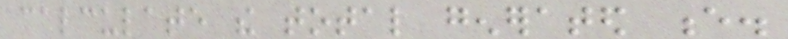calculate the total generated e.
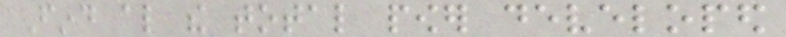Find also the total power developed
